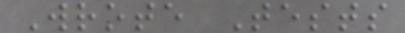Wrote Tests
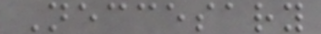Neccesary
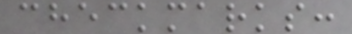checkmarks:
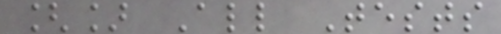[] All Tests
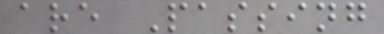are Passing
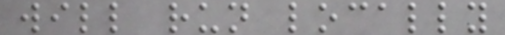will run locally
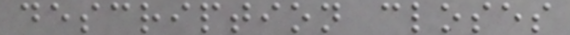description closes
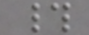#
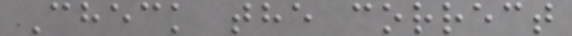Check the correct
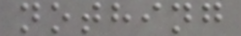nothing
